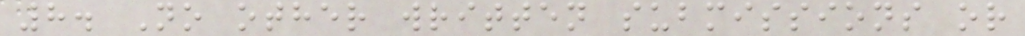8. No other written submissions or
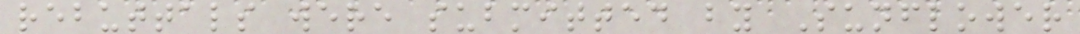rebuttals were submitted by Sunflower
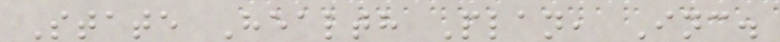State Health Plan, Inc.
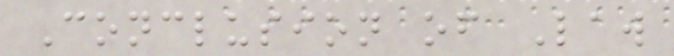Conclusion of Law
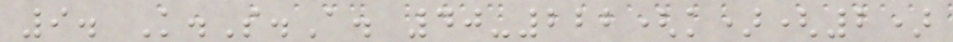9. K.S.A. 40-222(k)(2)
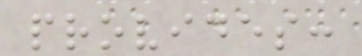provides:
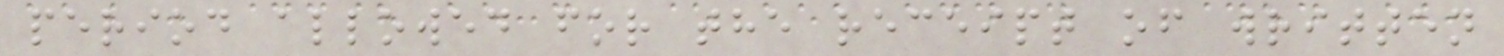period allowed for the receipt of written
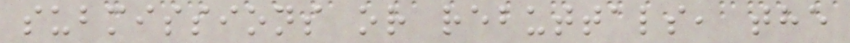submissions or rebuttals, the
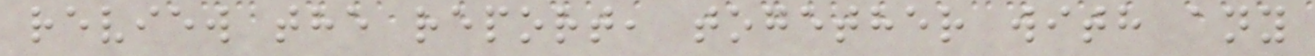review the report, together with any
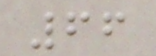66
